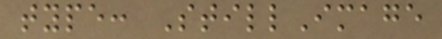type: StillImage
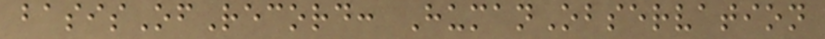basisOfRecord: HumanObservation
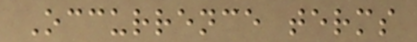Occurrence terms
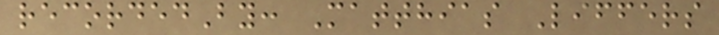recordedBy: Matthias Liffers
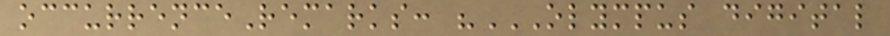occurrenceRemarks: "OLYMPUS DIGITAL
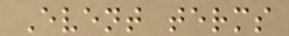Event terms
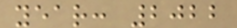year: 2022
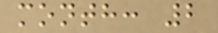month: 2
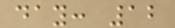day: 12
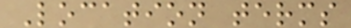Location terms
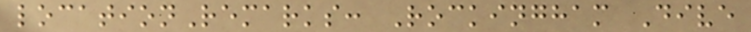locationRemarks: Rockingham Dive
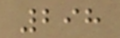298
